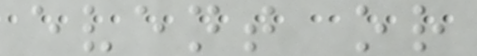event or
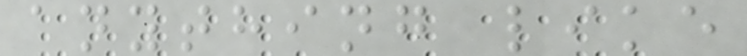anything like
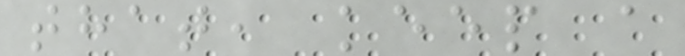that, keep a
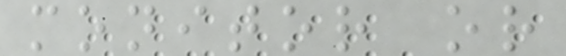monitor or
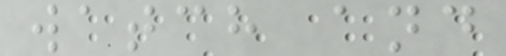watch and
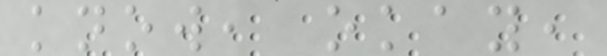know, okay,
